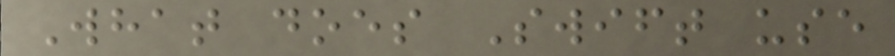What does Swift use
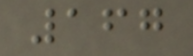167
